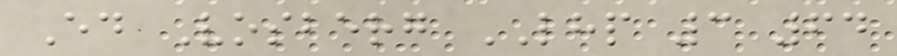Ed Vosberg LHP 3 64
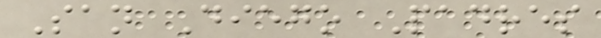San Diego Padres
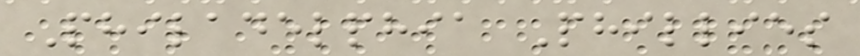Philadelphia Phillies
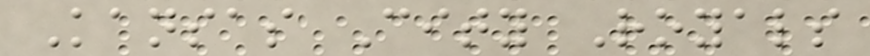Kansas City Royals
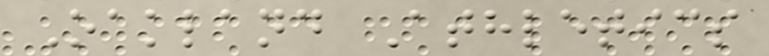Oakland Athletics
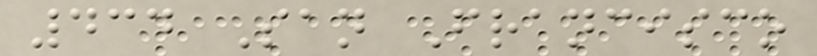434 San Francisco
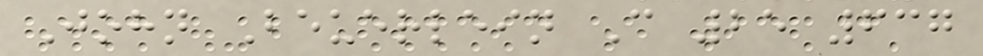John Beuerlein C 25 637
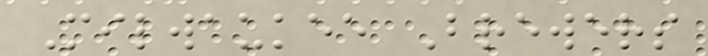Milwaukee Brewers
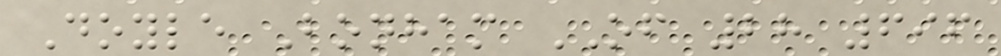Doyle Bonham OF 28 696
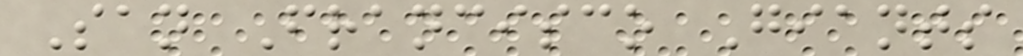San Francisco Giants
